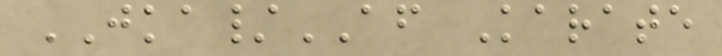JKA/AF Karate
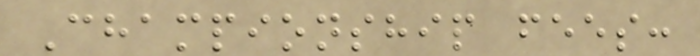Championship fees:
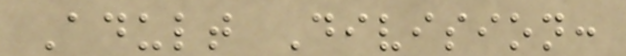Adult Division:
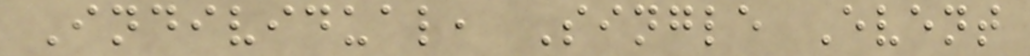Individual, Single Event
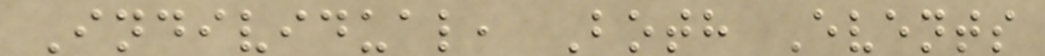Individual, Both Events
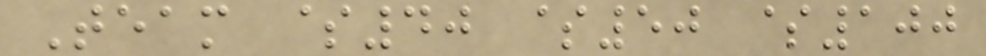Team $40 $50 $100
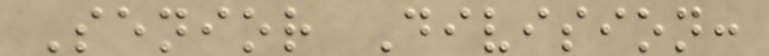Senior Division:
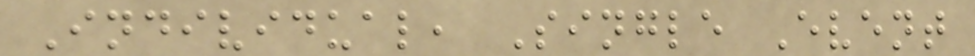Individual, Single Event
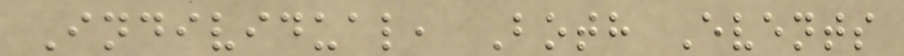Individual, Both Events
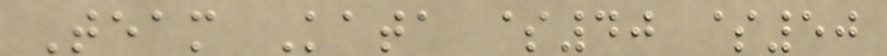Team Kata $40 $50
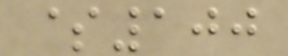$100
